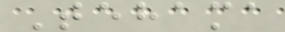Tehama
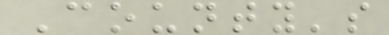County's
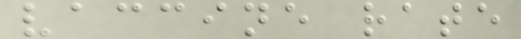vaccine rate
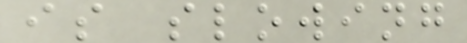is slowing
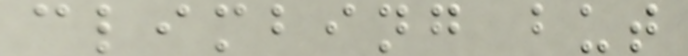climbing but
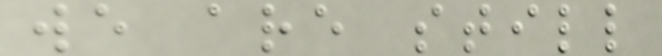we are still
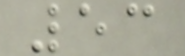53
